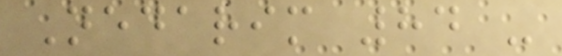Nedarim 84 -
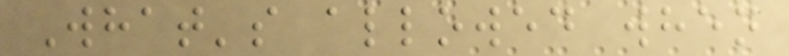What's allowed when
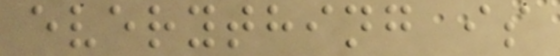everything is
